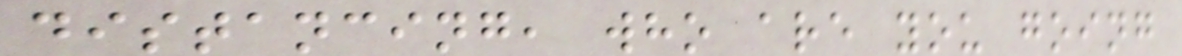distancing, who are you going
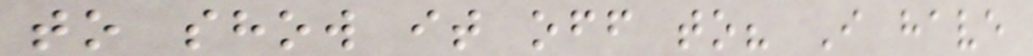to show it off to? I have
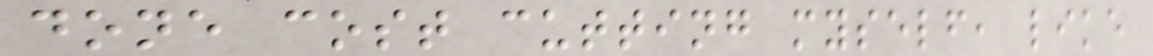done cost cutting myself, like
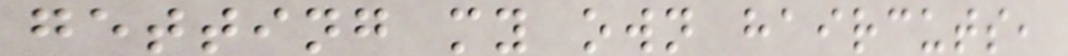getting my own haircuts,
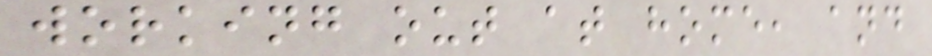working out at home, and
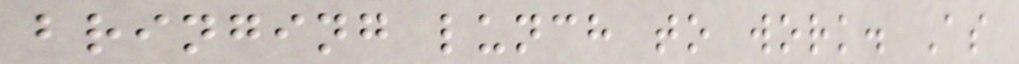bringing lunch to work. As
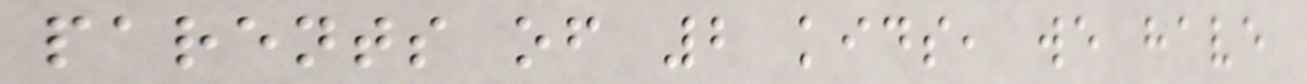parents of 2 kids, we have
